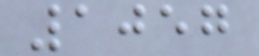1057
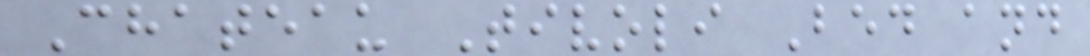Chateau Tivoli Bed and
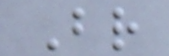Br
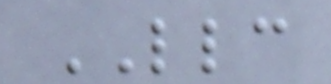LLC
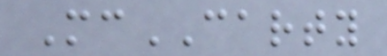McCARTY
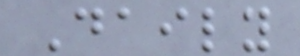Daily
